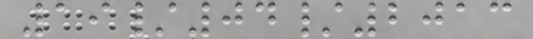19/04/2013
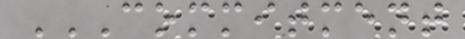COMMITMENT
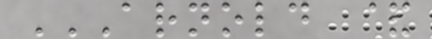ARNOLD &
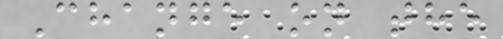Change on the
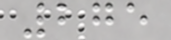275
